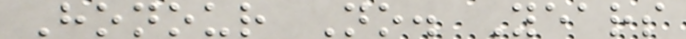Honour No. Years
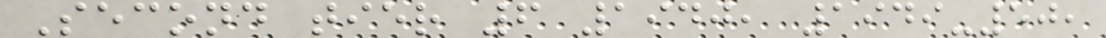Second tier 6 1940, 1949-50,
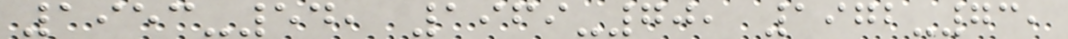1953-54, 1969-70, 1972-73,
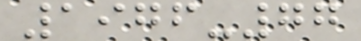1976-77
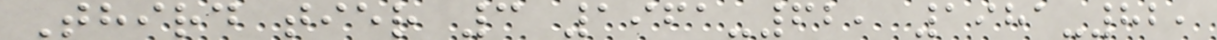Third tier 3 1961-62, 1981-82,
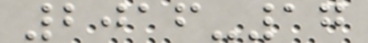2016-17
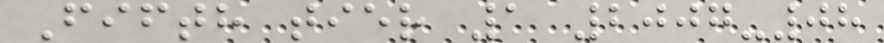Fifth tier 1 2007-08
